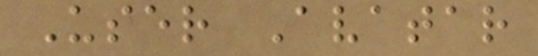User Avatar
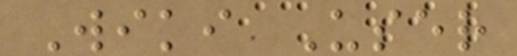Wiki User
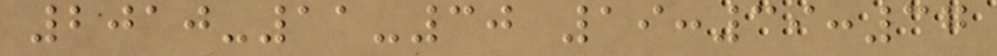2010-11-30 19:39:37
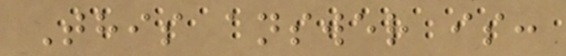This answer is:
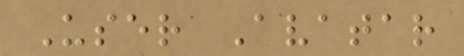User Avatar
